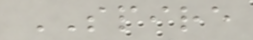SPIRE
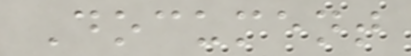Document
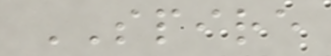SPIRE
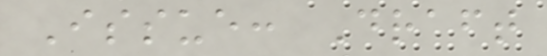Issue: Draft
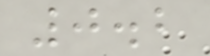0.2
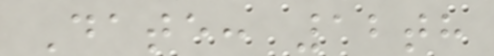Date: 12th
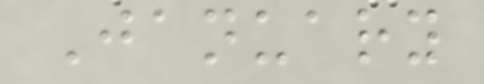January
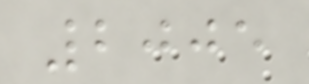2005
